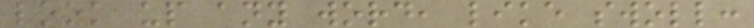look up any word, like swoll:
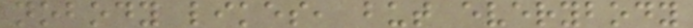nobody likes, but everybody
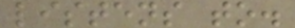listens to.
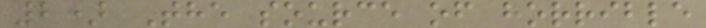2) The source of horrible
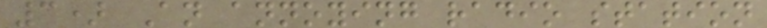3) An annoying radio station
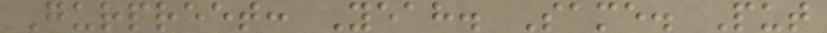Gurpreet: Yeah. Same. Put
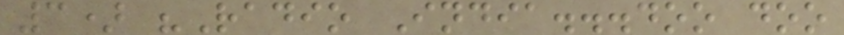3) "Radio India...doo doo
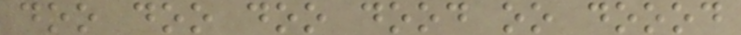doo doo doo dood oo doood
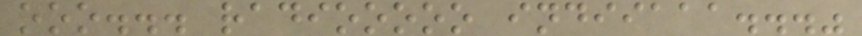ooo... radiooooo indiiaaa..."
